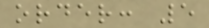order: 5
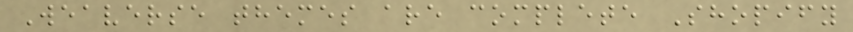Weaverse themes are complete Shopify
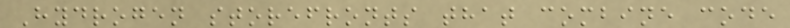Hydrogen storefronts that combine code
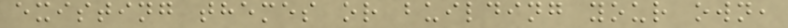existing themes or building your own,
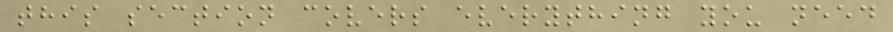this section covers everything you need
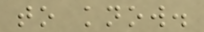to know.
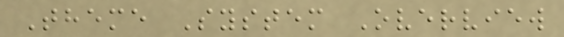Theme System Overview
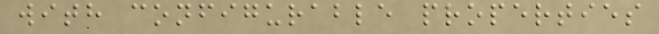with configurable properties
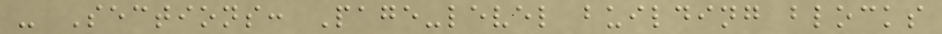- Sections: Page-level building blocks
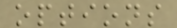options
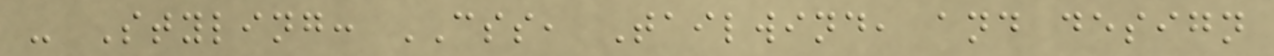- Styling: CSS, Tailwind, and design
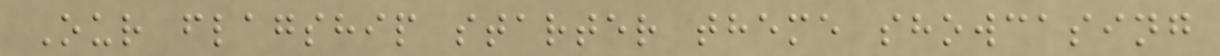Our flagship starter theme showcasing
